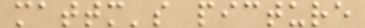mattm's picture
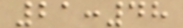21:48
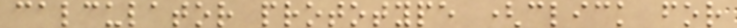calculator prototype (click for
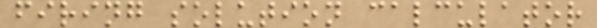firing solution calculator
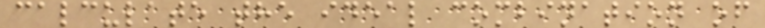calculate the ideal combination of
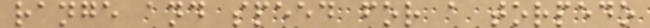range and speed for a torpedo
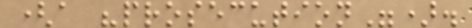(a "prosecution").
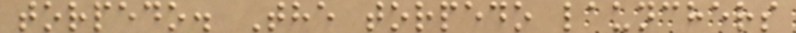torpedo. The torpedo launchers
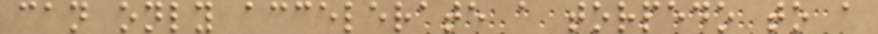can only accelerate a torpedo to a
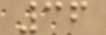36
